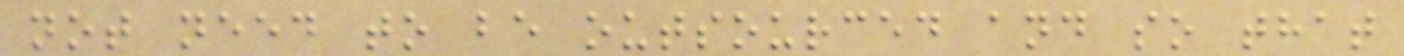not need to be outsourced and so that
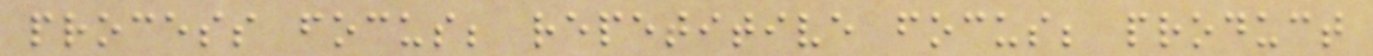process focus; repetitive focus; product
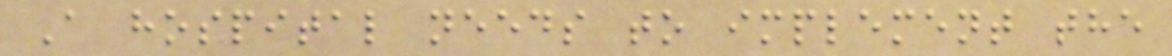A hospital needs to implement the
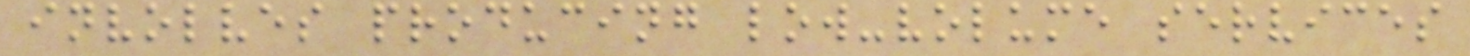involves producing low-volume services
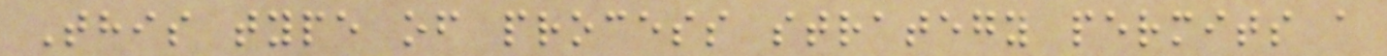This type of process strategy permits a
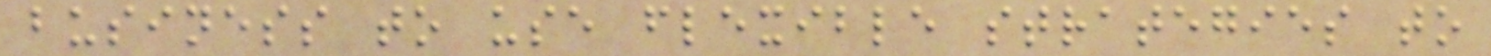business to use flexible strategies to
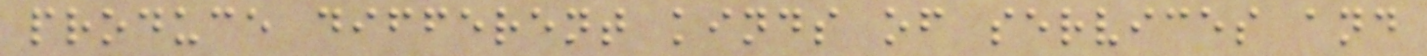produce different kinds of services and
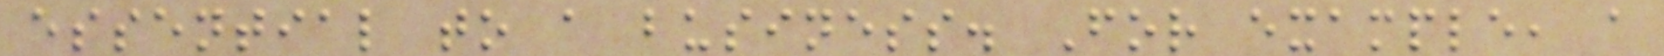essential to a business. For example, a
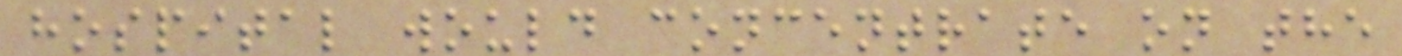hospital would concentrate on the
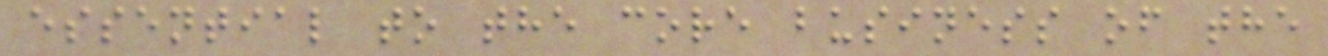essential to the core business of the
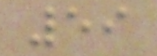59
